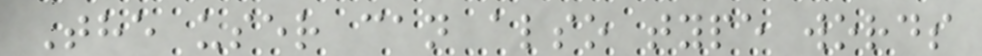The user can also type words
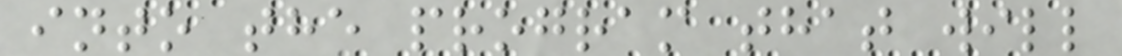into the program that will
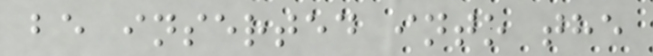be inserted into the
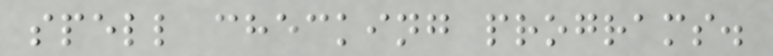spell checking programs.
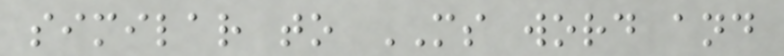similar to MS word and
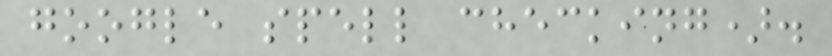google spell checking).
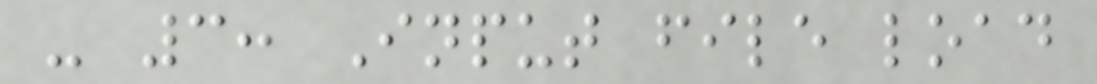- 3: Input file load
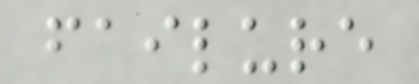failure
